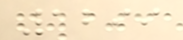1299
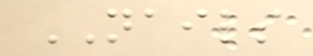NAILS
